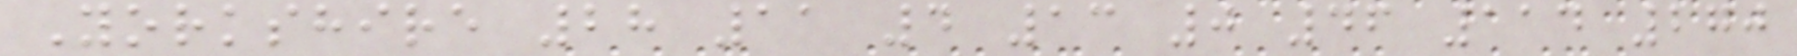Yorkshire 28 11 4 13 0 46 114 270
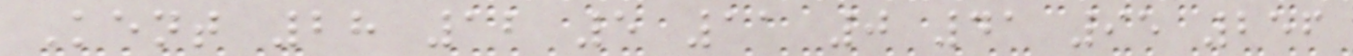Kent 28 12 5 11 0 41 95 256
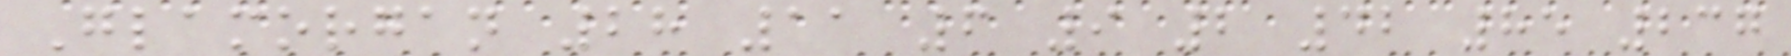Glamorgan 28 11 6 9 2 42 85 237
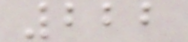222
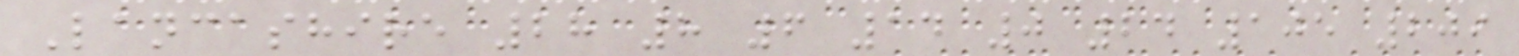Lancashire 28 8 6 14 0 24 105 209
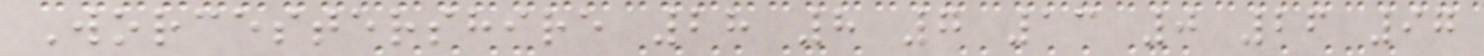Worcestershire 28 8 7 13 0 26 97
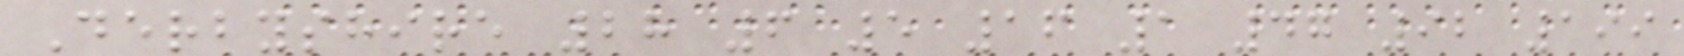Derbyshire 28 6 5 16 1 47 92 199
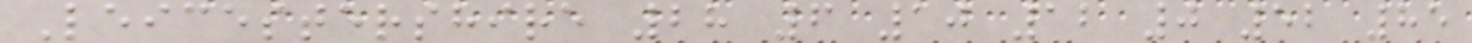Leicestershire 28 6 10 12 0 52 85
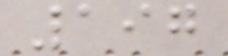197
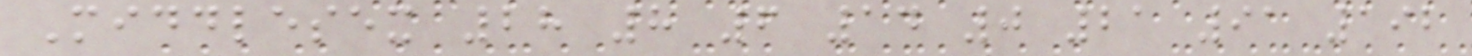Middlesex 28 8 6 14 0 21 91 192
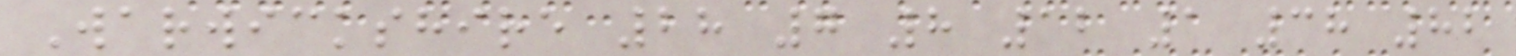Warwickshire 28 7 8 12 1 38 82
